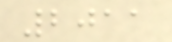2011
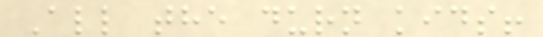All the durn kids!
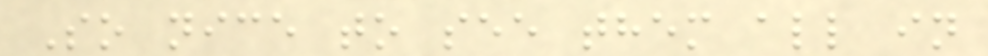So nice to see them all in
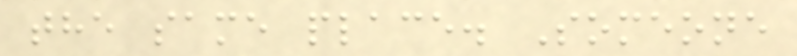the same place. Someone
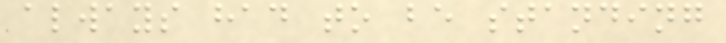always had to be standing
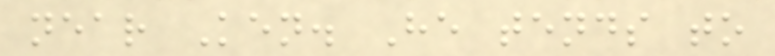near Ken. He tends to
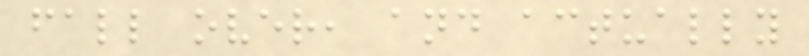fall over, and actually
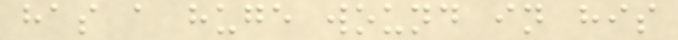has a huge wound in his
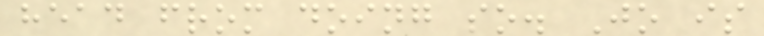head from doing so. Jo is
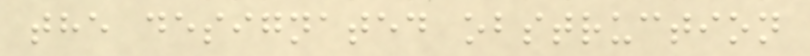the designated obstruction
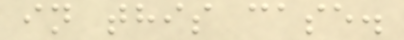in this case.
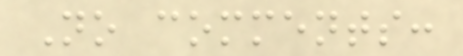No comments:
